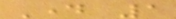Day 1
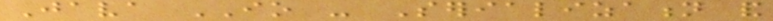Java IO - Serialization and
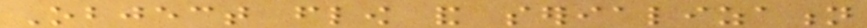Object flow and serialization
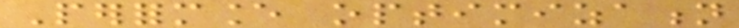Performance optimization
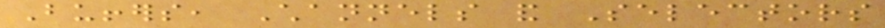Buffers, Channels and Selectors
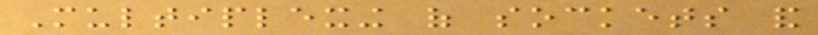Multiplexing of sockets and
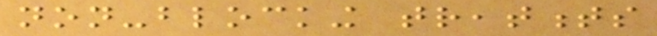non-blocking treatments
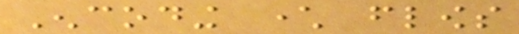Encoding character flows
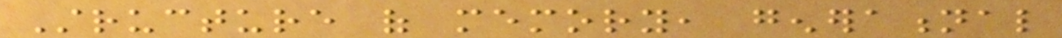Structure of memory, generational
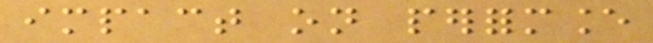impact on performance
